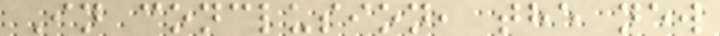In conclusion, the new
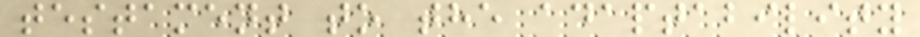testament to the adaptability
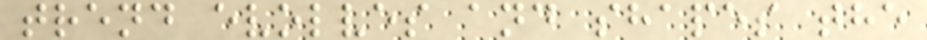trend evolves and shapes the
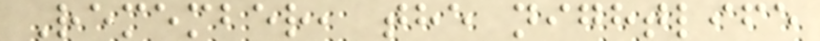Remember, the nightlife
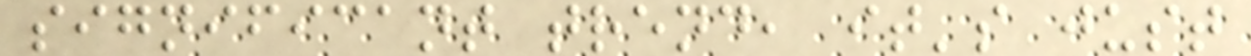significant trend, it's just
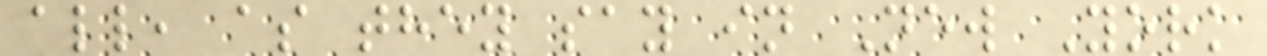all, as they say in New York
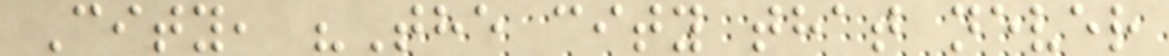City, "The city that never
